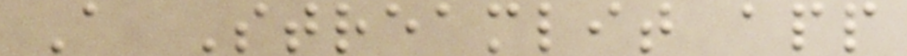A Streamlit app
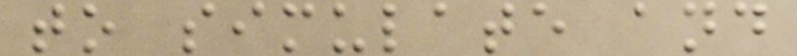to simulate and
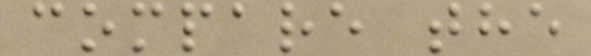compare the
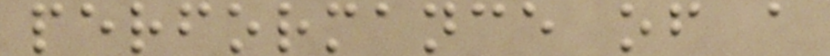performance of a
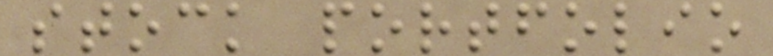stock portfolio
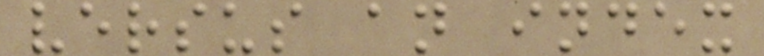versus an index
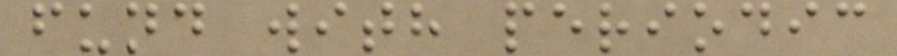fund with periodic
